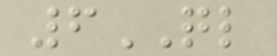6QL
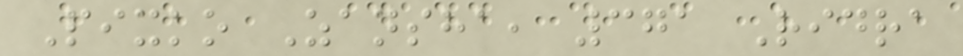Pixko Zansha, 371 Ridra
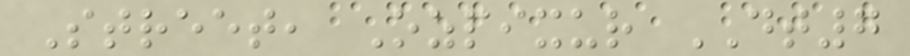Street, Ozpixur DT7
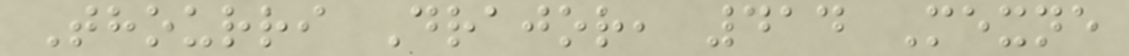Thourri Drajor, 414 Mexne
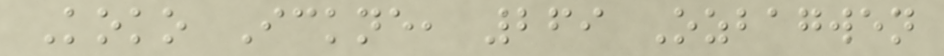Koko Ickne, 269 Ozbagwen
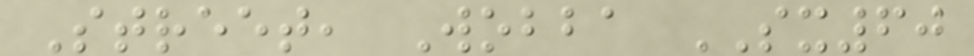Street, Wobba SX60
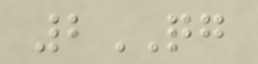2QG
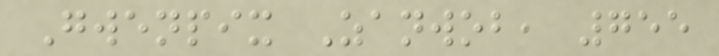Gwenpix Zanwob, 755
